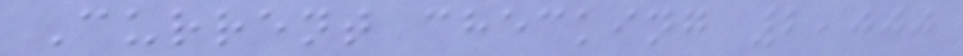Current checking 2,000
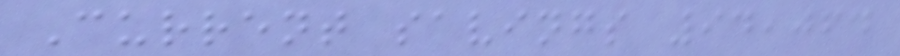Current savings 94,064
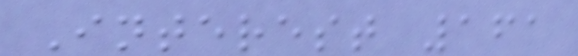Interest 161
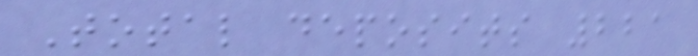Total deposits 221
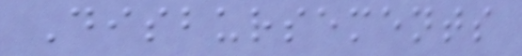Disbursements
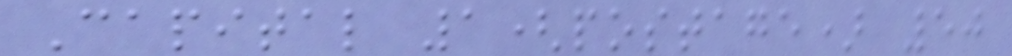Capital 1(postage) 50
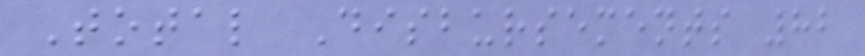Total Disbursements 82
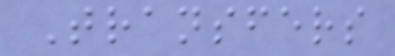Transfers
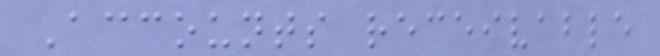Accounts receivable
